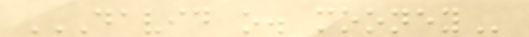DAVID O. MOONEY
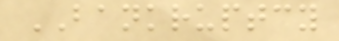BANKRUPTCY
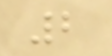2
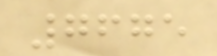7675
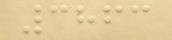3863
